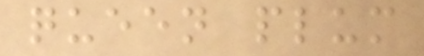queen plum
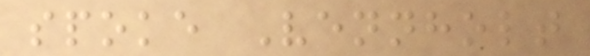spoke Vennholt
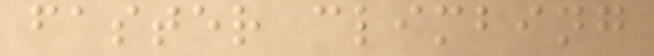faster climbing
